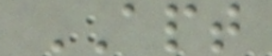APT
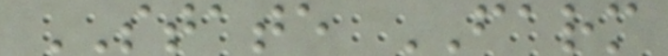STATE FARM
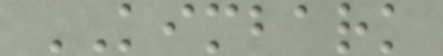KIMBARK
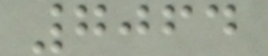7064
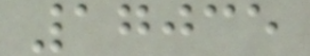17035
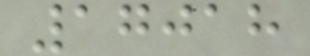17018
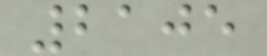2105
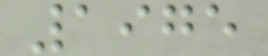1975
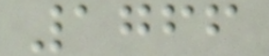1766
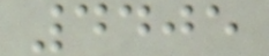4405
